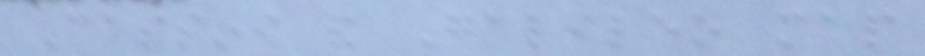Cassini and Galileo map
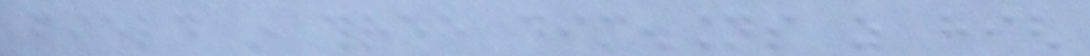field in three dimensions as high
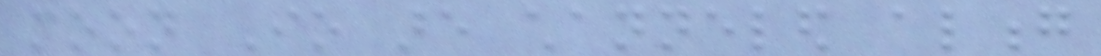moon Io are channeled along
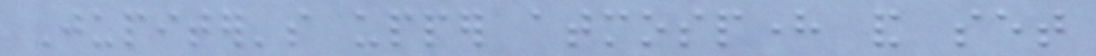Jupiter's upper atmosphere and set
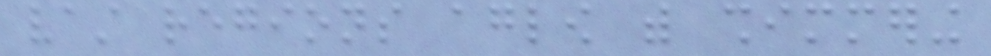vast regions aglow with shimmering
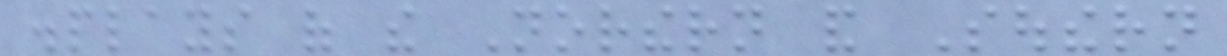displays of the Northern and Southern
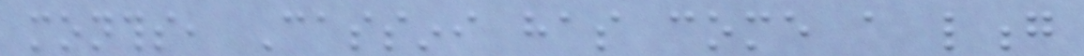months, Cassini has come a long
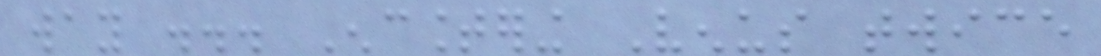way ... Encountering Venus twice
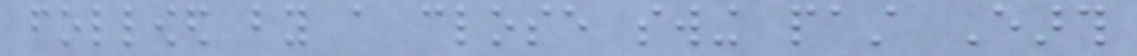followed by a close swing past Earth
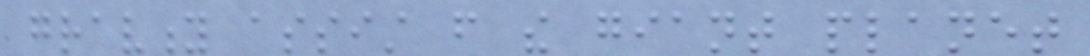gravity assist from the giant planet
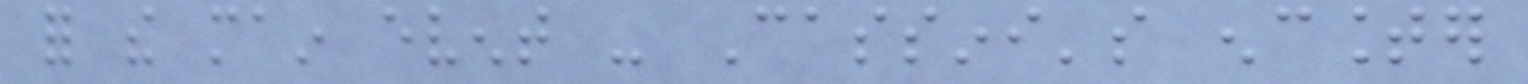for the main event - Cassini's encounter
